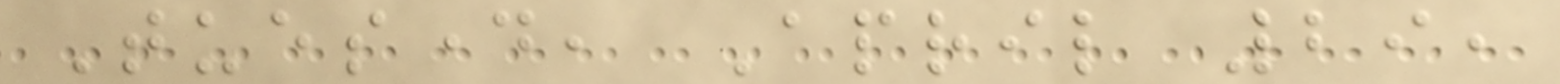Tuesday, April 29,
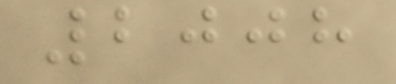2008
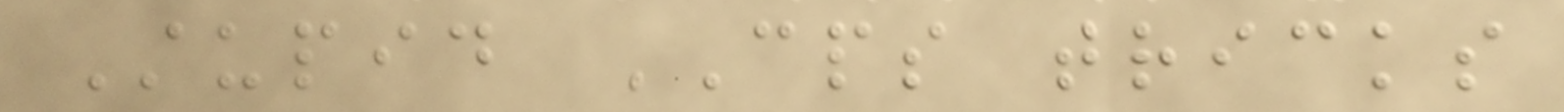Stupid CPS tricks
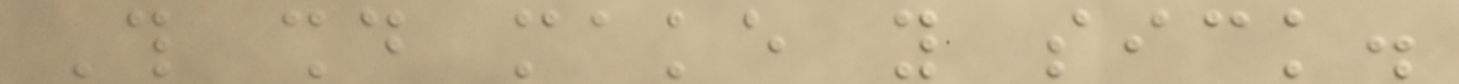This should make you sick.
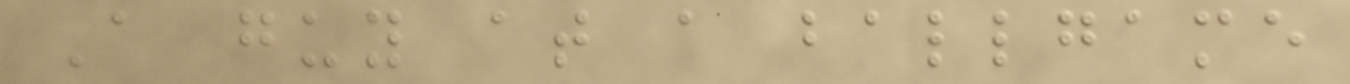A guy at a ballgame
